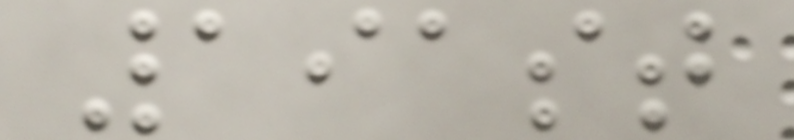191st
